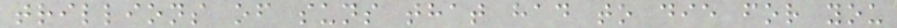trillions of suns that had to die for you
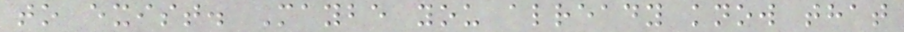to exist. Maybe you already know that
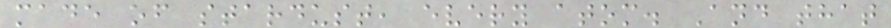made of stardust, every atom. And that
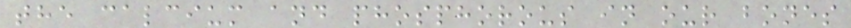the calcium and phosphorous in our bones
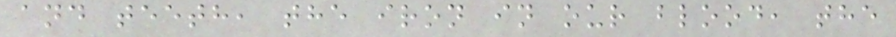and teeth, the iron in our blood, the
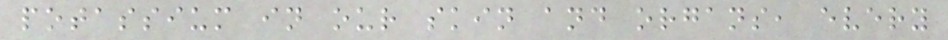potassium in our skin and organs, every
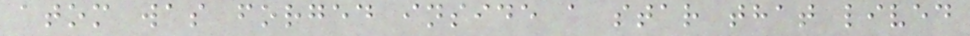atom was forged inside a star that lived
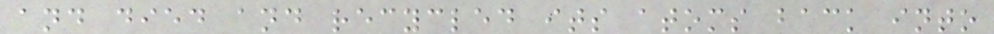and died and recycled its atoms back into
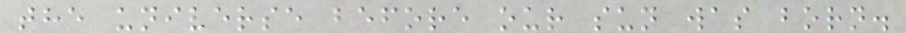the universe before our sun was born.
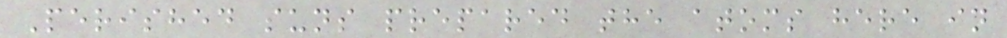Perished suns prepared the atoms here in
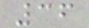36
